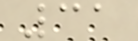31
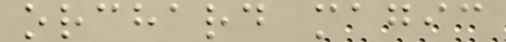orchard magic
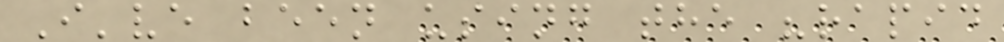I've been using the "rapid
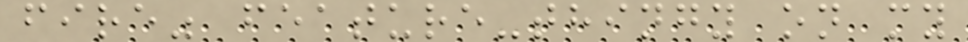fire" feature-thingy on my
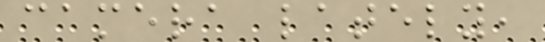camera lately,
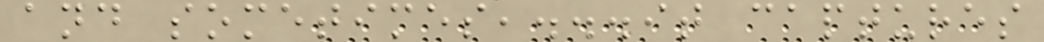and sometimes,...it captures
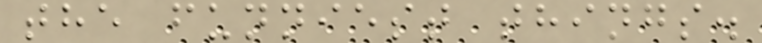the funniest things.
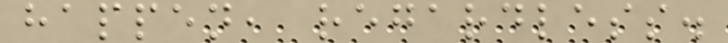happen, regardless.
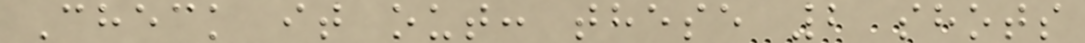Check it out: these 2 shots
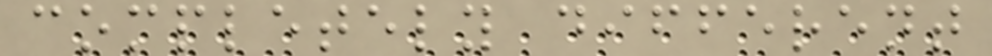completely different
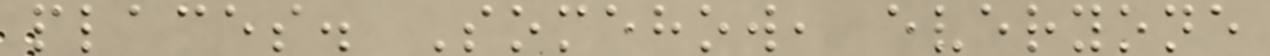places. Somehow, everyone
